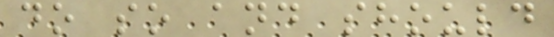do so and should
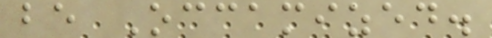be Occamized.
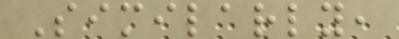Similarly,
